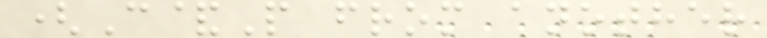(C&P from another
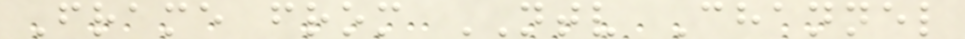Frame from NTV Channel
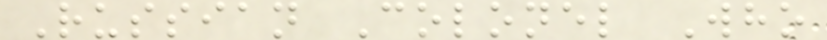Russian Colonel Who
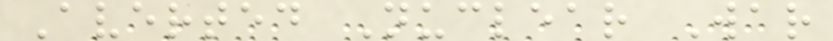Averted Nuclear War
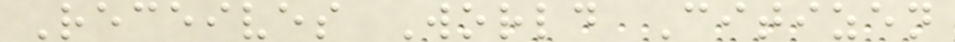Receives World Citizen
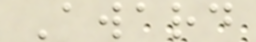Award
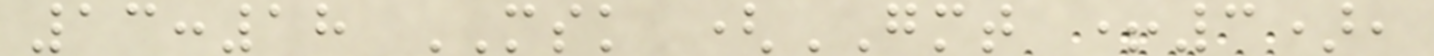13:18 MSK (GMT +3),
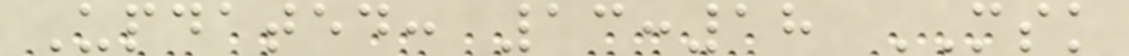Updated: 13:18 MSK
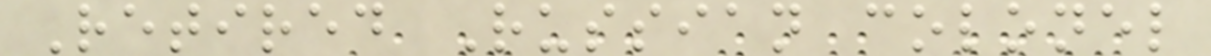Retired Russian colonel
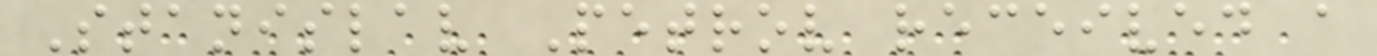Stanislav Petrov received a
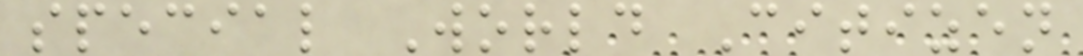special World Citizen
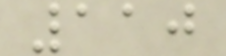110
